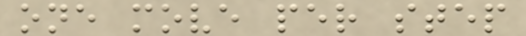one move per step
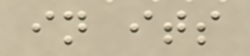in its
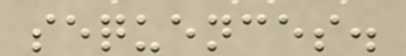sequences.
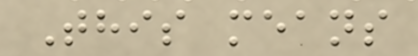This means
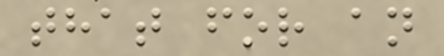that for an
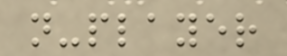n-player
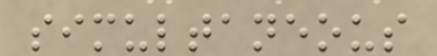simultaneous
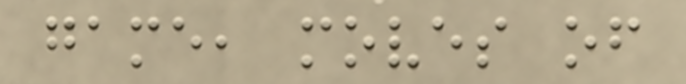game, moves of
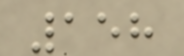158
